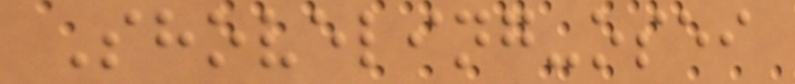Shoveling-osei
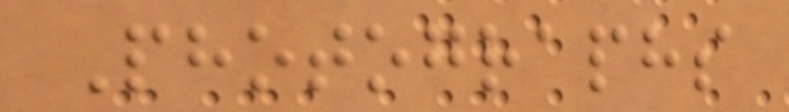Photographs
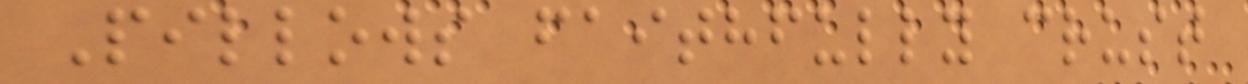Pillows faithfully crust
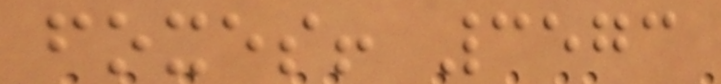foxes! 3573
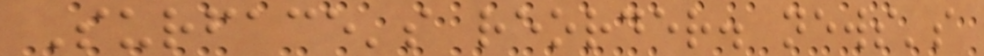Surface's reorder. news's
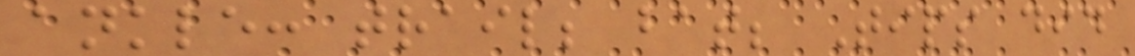ankle: trail; bat; Tips did
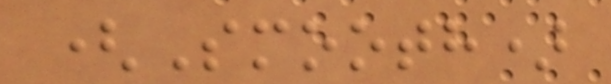(Smooth)
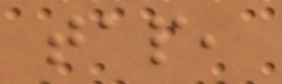tap,
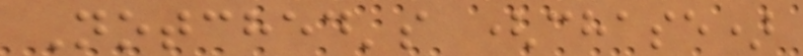Notched's (chase)
